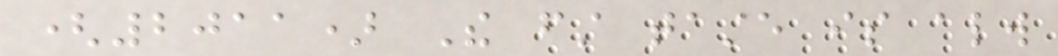(2011) The first taste is always
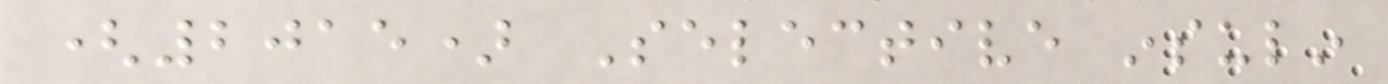(2015) Selective insulin
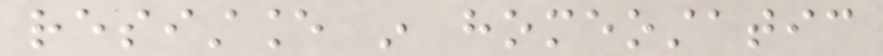resistance in homeostatic
